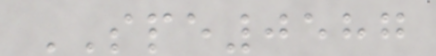SPE0587
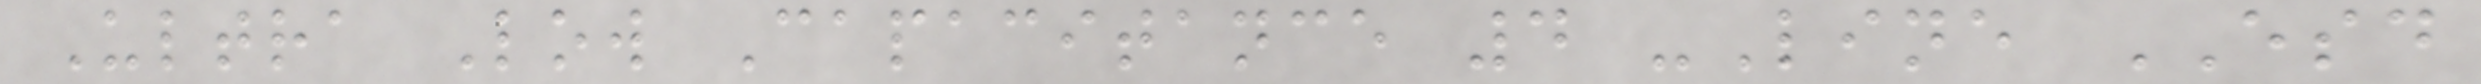Ultra Low Capacitance 4 -Line ESD
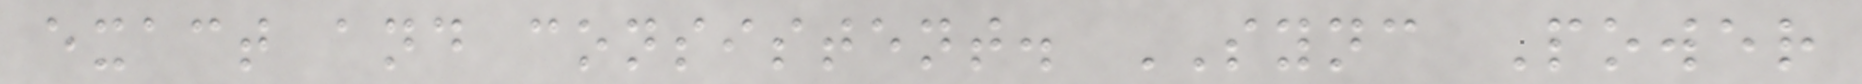exact and consistent. SYNC Power
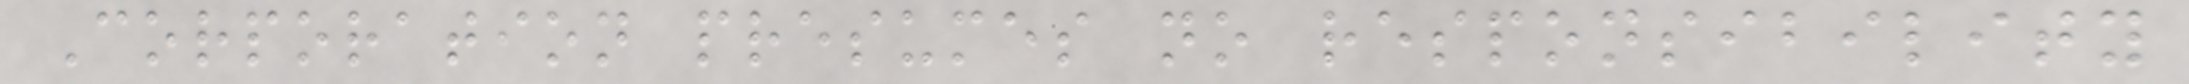Corporation presumes no responsibility
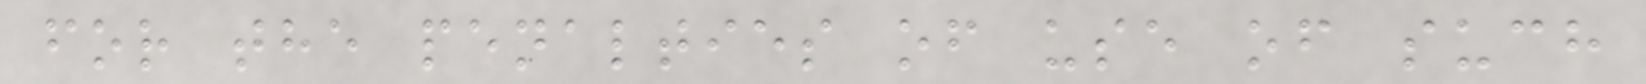for the penalties of use of such
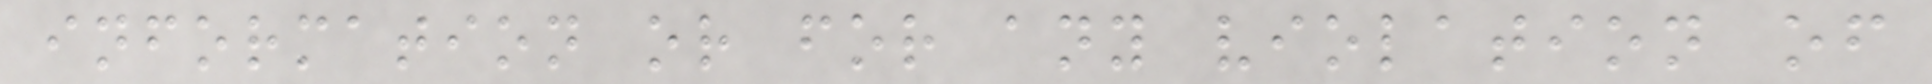information or for any violation of
